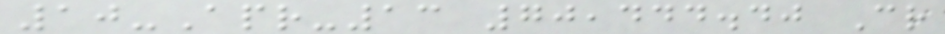10-Apr-13 70,444.40 Cr
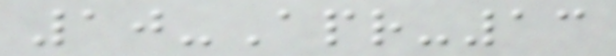10-Apr-13
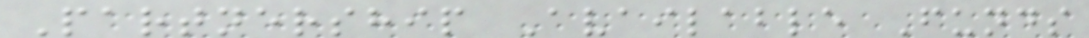Partnership Available Funds
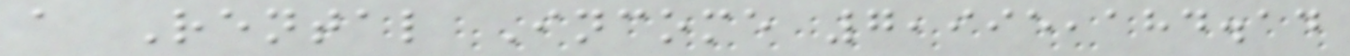a Rental Income 7,995,184.14
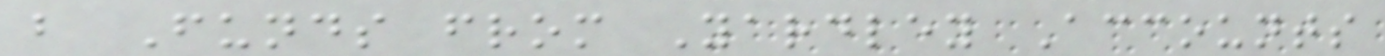b Funds from Yardley Accounts
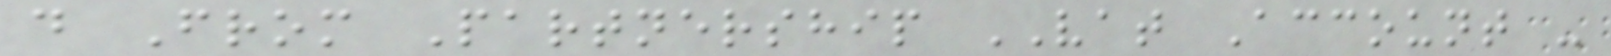d From Partnership VAT Account -
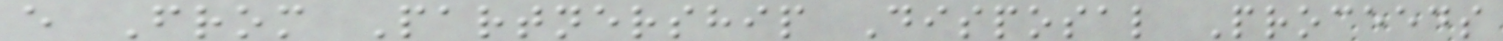e From Partnership Disposal Proceeds
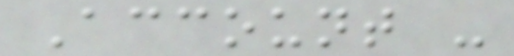Account -
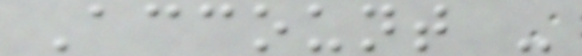Account -
